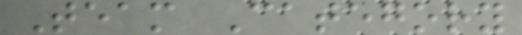Team Category
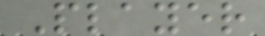Player
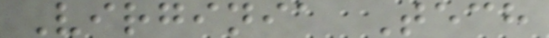Virginia Tech
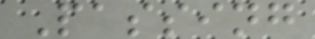Passing
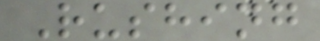Rushing
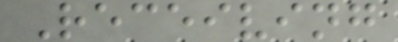Receiving
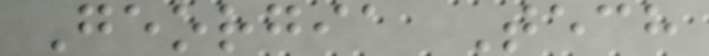Georgia Tech
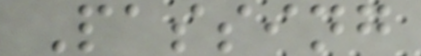Passing
